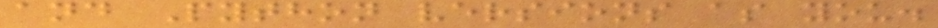and Python versions as you.
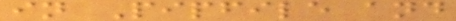in Pipfile and
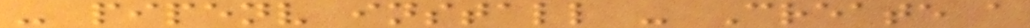- pipenv install - Create a
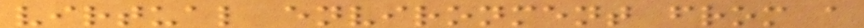virtual environment from a
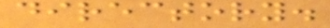directory.
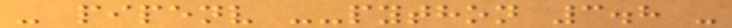- pipenv --python 3.8 -
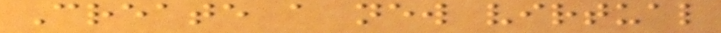Create a new virtual
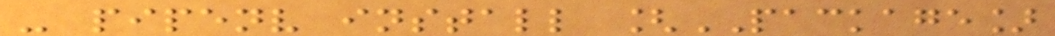- pipenv install [PACKAGE]
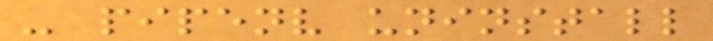- pipenv uninstall
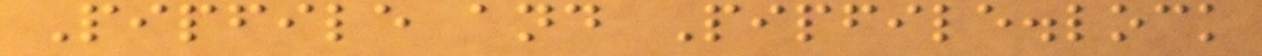Pipfile and Pipfile.lock
